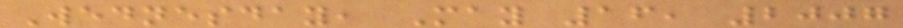Wednesday, May 16, 2007
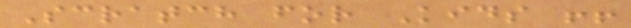Scratch for Kids !!
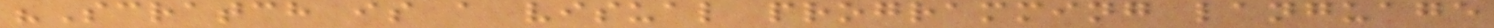"Scratch is a visual programming language
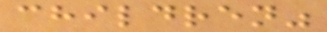children"
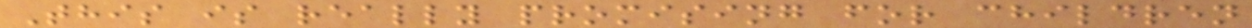This is really promising for children
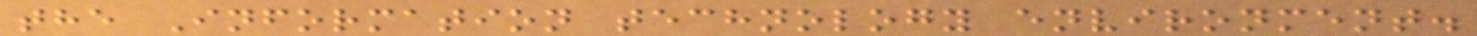the Information technology environment.
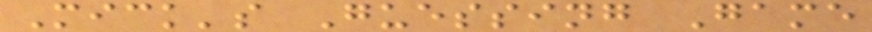Mick's Guessing Game
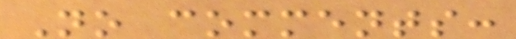No comments:
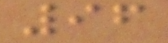96
